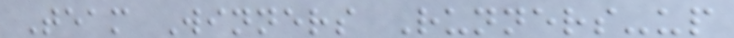Team Winners Runners-up
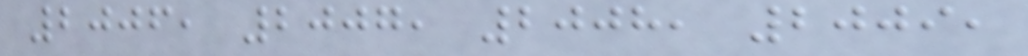2006, 2007, 2008, 2009,
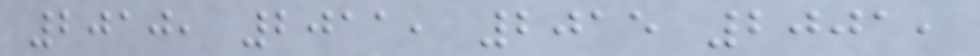2010, 2011, 2015 2001,
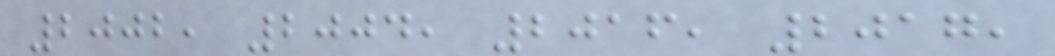2002, 2004, 2016, 2017,
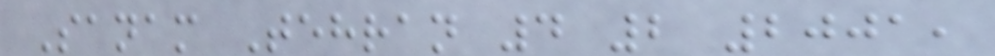Sanam Tehran 4 2 2001,
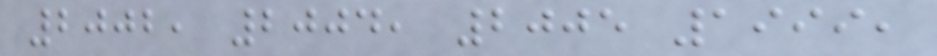2002, 2004, 2005 1999,
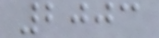2003
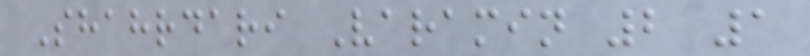Shahrdari Varamin 2 1
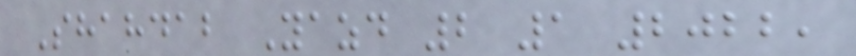Shahdab Yazd 2 1 2022,
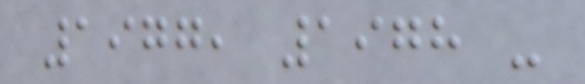1977, 1978 -
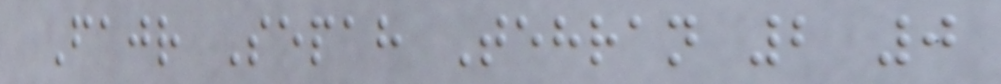Fajr Sepah Tehran 2 0
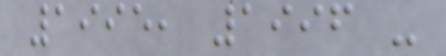1995, 1996 -
